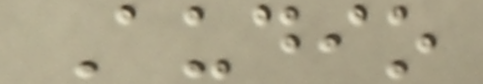Audio
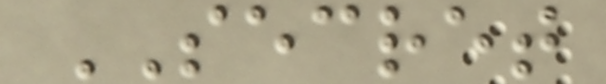SECRET
